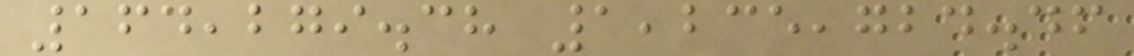164,279.38 1,235,724.46
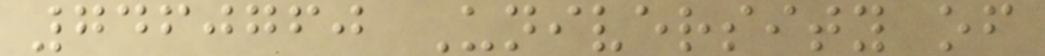7460760 University of
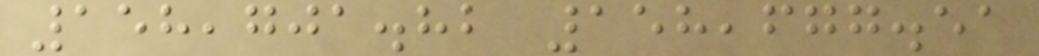158,701.82 158,677.51
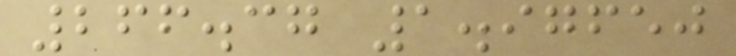266.37 1.97650
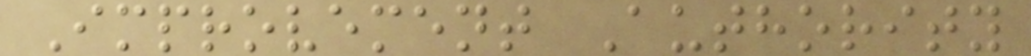Improvement Authority
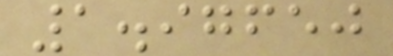1.97650
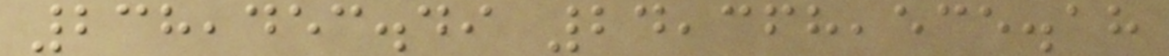238,453.49 24,368,535.18
